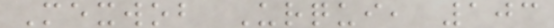Mexwob Urqui, 103
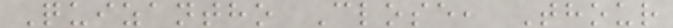Quizantho Close, Thour
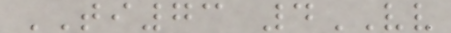TI73 4VV
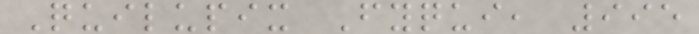Quilupix Fyqui, 995
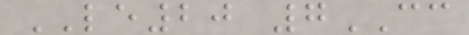LE20 7CC
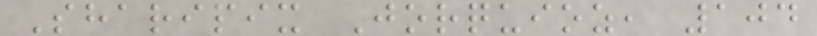Sharipix Jorquioz, 104
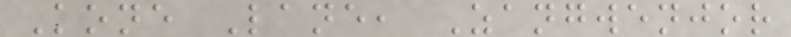Kone Lane, Zangwenjor
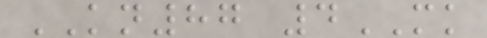KN87 4MK
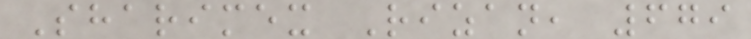Sharimex Rizan, 679
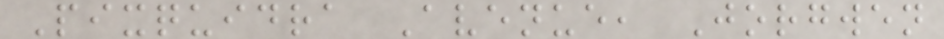Pixquidra Avenue, Jorgwen
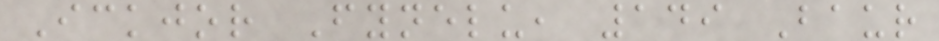Ickjor Fynelu, 149 Baur
